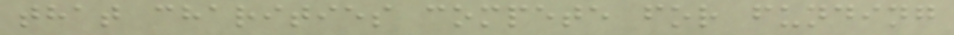that charities compete for funding
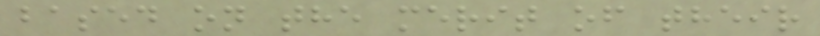based on the merit of their
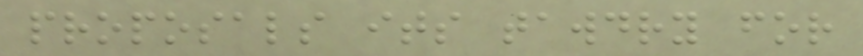proposals its tawdry for
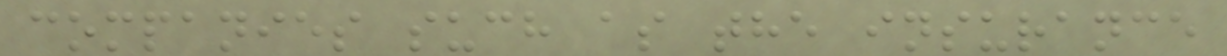companies such as the insurance
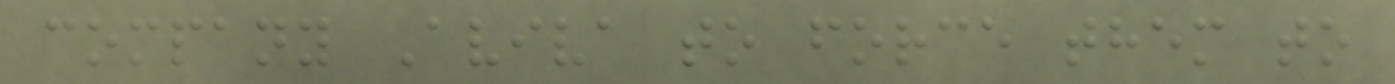company Aviva to force them to
